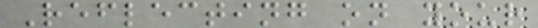Reflecting on your
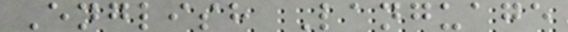English Language
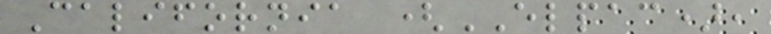California (ELPAC),
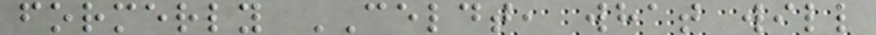formerly CELDT, what will
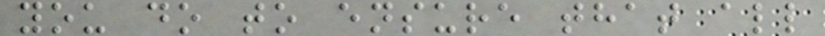you do to ensure that all
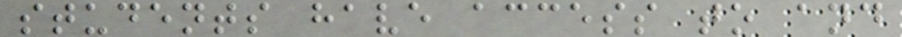students have access to and
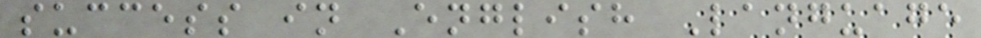success in English Language
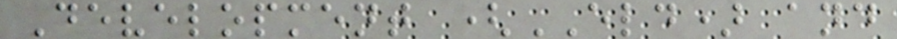Development (ELD) and
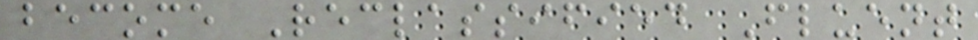become Reclassified Fluent
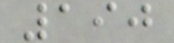190
